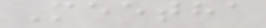Meetha
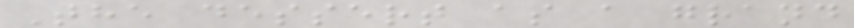The dessert as a grand
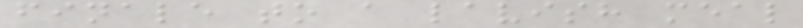finale to a lavish meal
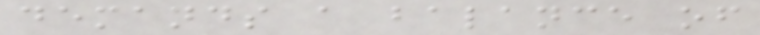demands a balance of
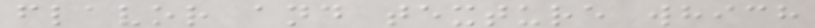flavor and texture which
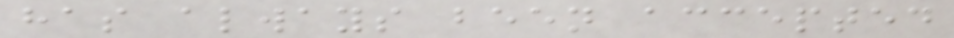has always been accepted
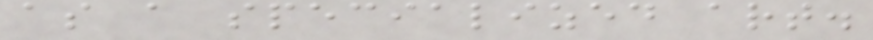as a specialized art.
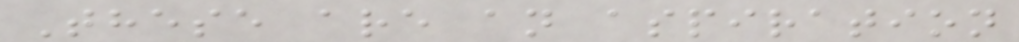These are an aspiration
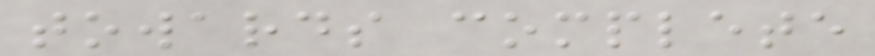towards complete
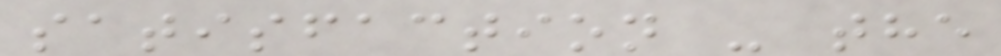satisfaction - the
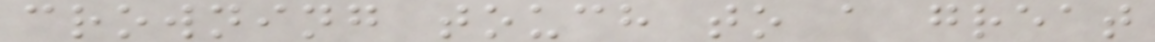crowning touch to a great
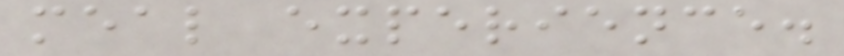meal experience.
